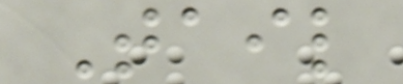Tail
